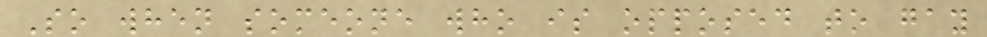So when someone who is opposed to gay
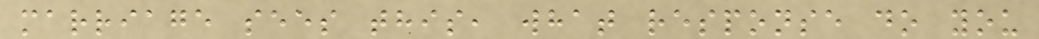marriage sees this, what response do you
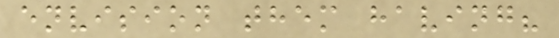envision them having?
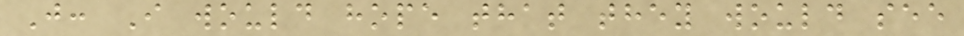J: I would hope that they would see
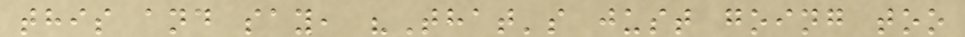this and say, "That's just going too
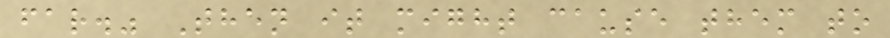far." Then it might cause them to
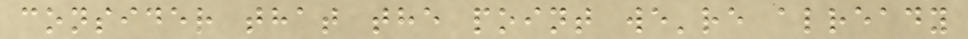consider that the point we're already
